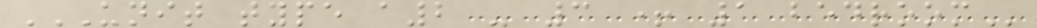UNIT TYPE A2 - 3 + 1 BEDROOM
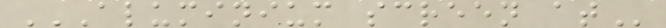ALUMINIUM SCREEN AT
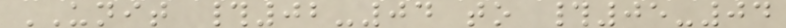UNIT #02-04 to #05-04
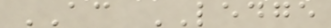AC LEDGE
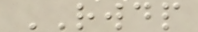RWDP
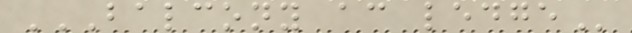BALCONY AC LEDGE
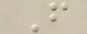F
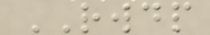RWDP
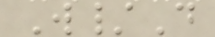W/D
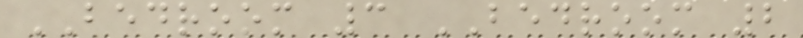BEDROOM 3 BEDROOM 2
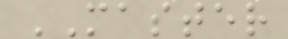MASTER
